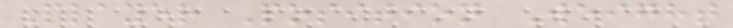Player Position Weight
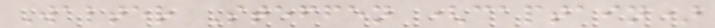Walter Steffen (captain)
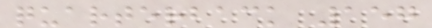quarterback 157
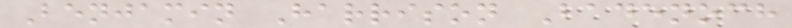Benjamin Harrison Badenoch
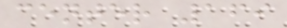center 169
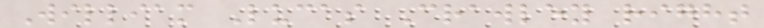William Lucas Crawley right
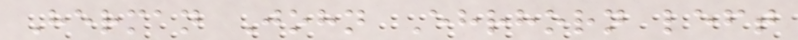Herman John Ehrhorn left
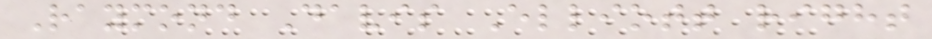Raymond Davis Elliott right
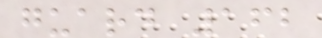guard 162
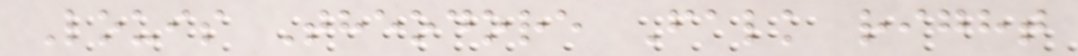Louis Theodore Falk right
